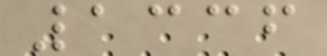1336
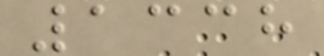1338
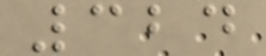324
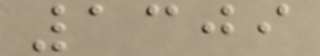1309
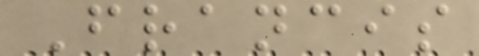Francis
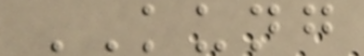KUNG
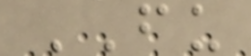FU
